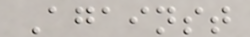Against
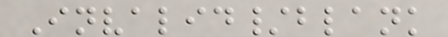Invalid/blank
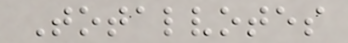Totalvotes
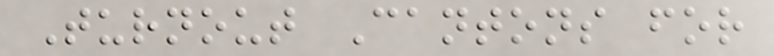Turnout Cantons for
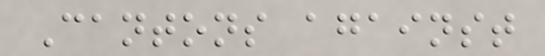Cantons against
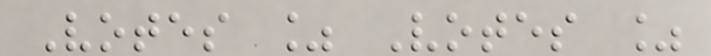Votes % Votes %
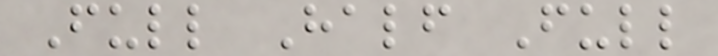Full Half Full
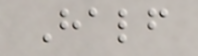Half
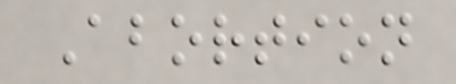Abortion
